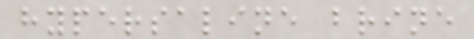hypersaline brine
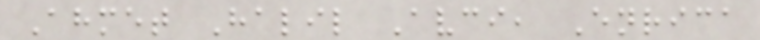Ahmet Halil Avci, Enrica
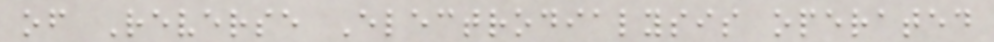of Reverse Electrodialysis operated
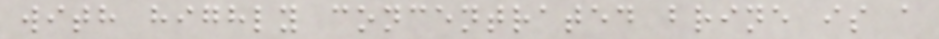with highly concentrated brine is a
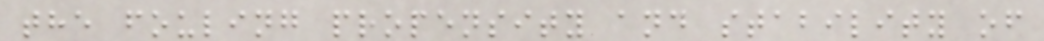the fouling propensity and stability of
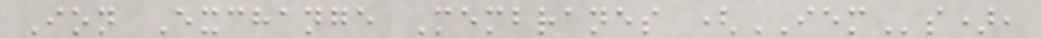Ion Exchange Membranes (IEMs),
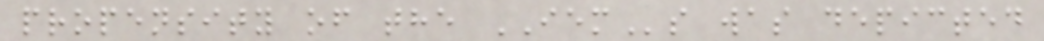propensity of the IEMs was depicted
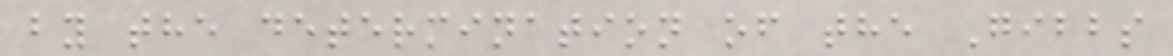by the determination of the Gibbs
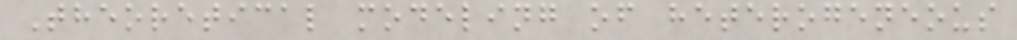Theoretical modeling of heterogeneous
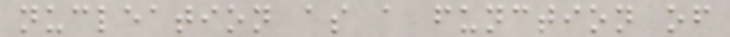nucleation as a function of
